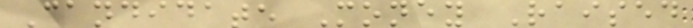Candidate Money Raised
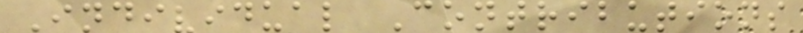Individual Contributions
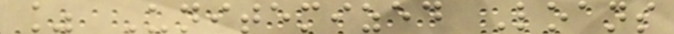% Unitemized Loans
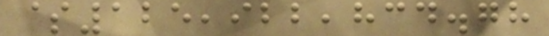$125,922,834.78
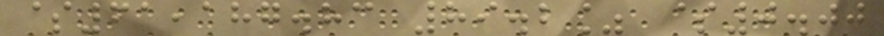$61,187.83 89.2% $0.00
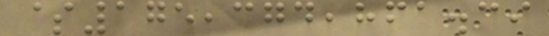$175,374,861.39
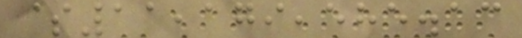$11,179,585.13
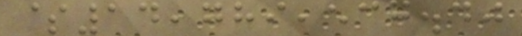$14,789,537.40
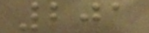201
